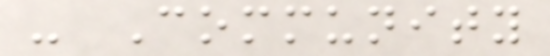- Community
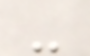-
